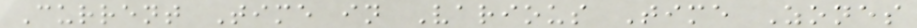Current Time in Various Time Zones
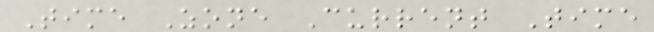Time Zone Current Time
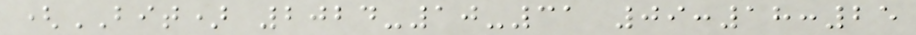(BIT) 2024-10-31 09:18:25
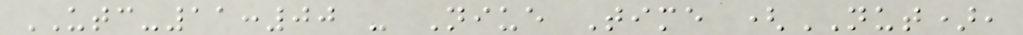UTC-11:00 - Niue Time (NUT),
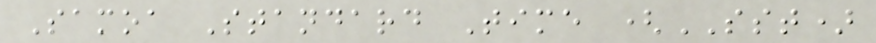Samoa Standard Time (SST)
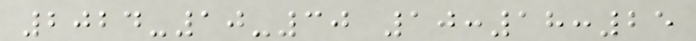2024-10-30 10:18:25
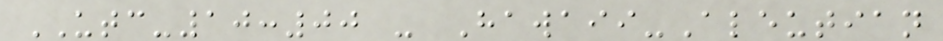UTC-10:00 - Hawaii-Aleutian
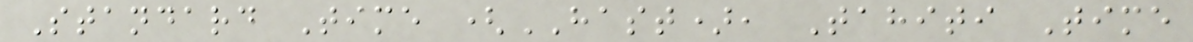Standard Time (HAST), Tahiti Time
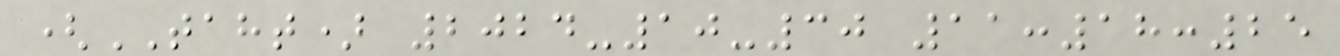(TAHT) 2024-10-30 11:18:25
